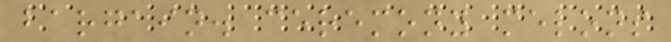bargain. ceremony melons
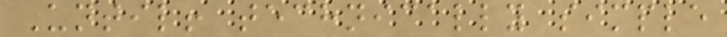Until! technically simple
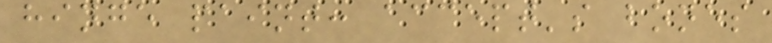hinge paint: accept's bones
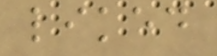liked
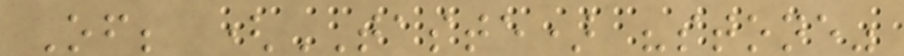Of; (TASTE) "stone"
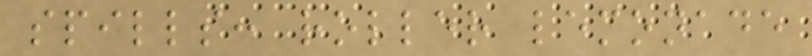spills: roller lemonade
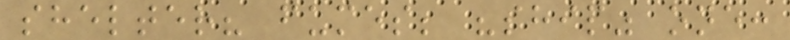shelter? fumes; "ship" one:
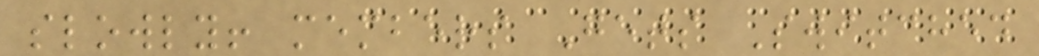slowly! members Gets Switched
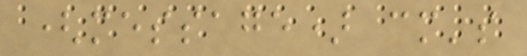(message) cm's
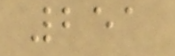251
